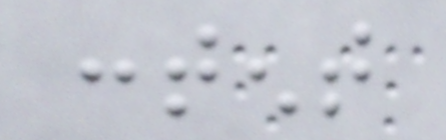content
